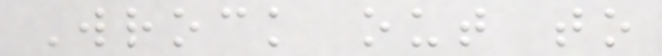Wrock out to
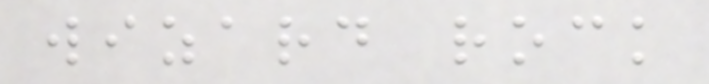wizard rock
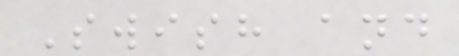Swish and
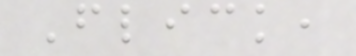Flick,
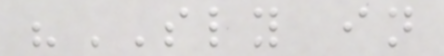"SLY in
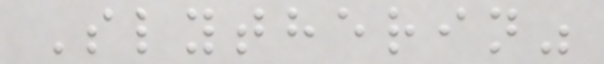Slytherin"
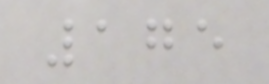175
